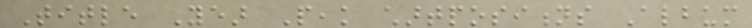Title Year Peak chartpositions Album
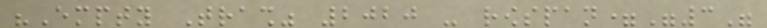"Empty Trash" 2020 - rowspan="3"
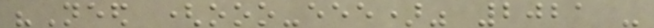"Need (ooo-eee)" 2021 -
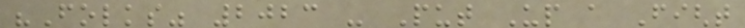"Folks" 2023 - Put Up a Fight
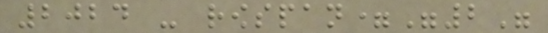2024 - rowspan="2"
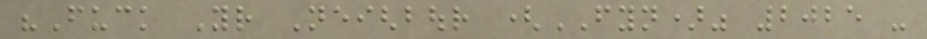"Fuck Your Neighbour (FYN)" 2025 -
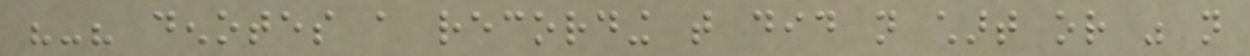"-" denotes a recording that did not chart or was not
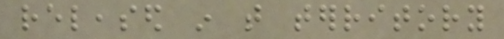released in that territory
